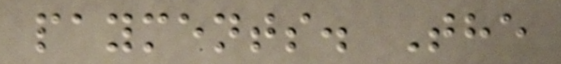payments. The
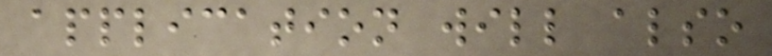application will also
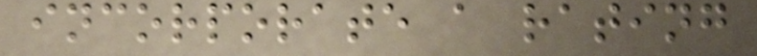incorporate a rating
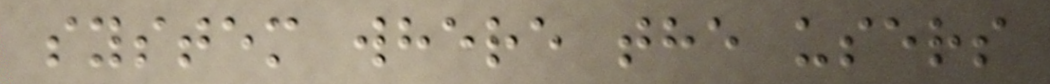system where the users
